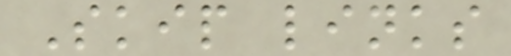Skip links
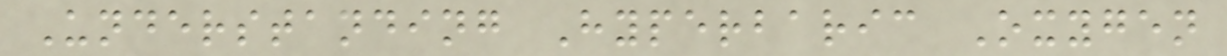Understanding Hyperbaric Oxygen
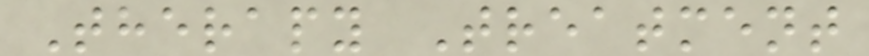Therapy Treatment
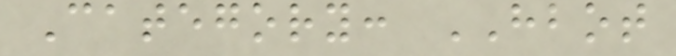Category: HBOT
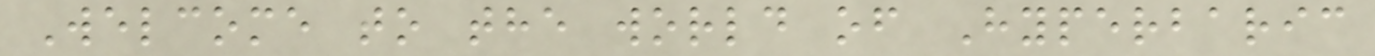Welcome to the world of Hyperbaric
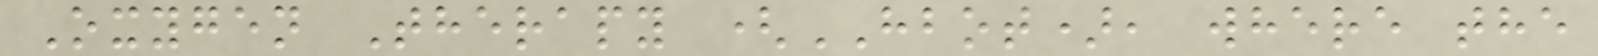Oxygen Therapy (HBOT), where the
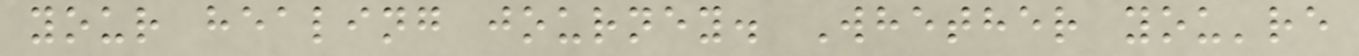your healing journey. Whether you're
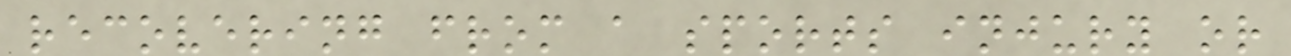recovering from a sports injury or
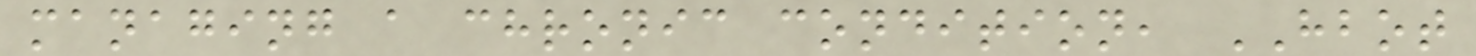managing a chronic condition, HBOT
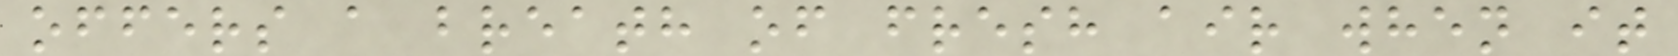offers a breath of fresh air when it
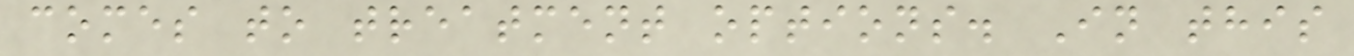comes to treatment options. In this
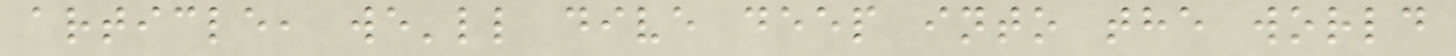article, we'll dive deep into the world
